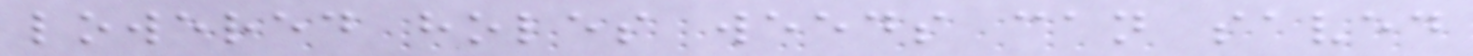lowered holes weeds can saved
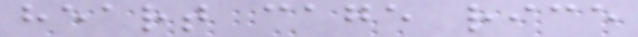heart cage rice
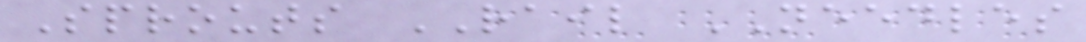Sprouts RAIL NEEDLES
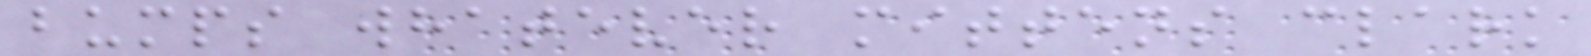bumps whatever mittens clark
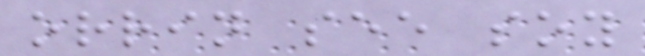orrin see soy
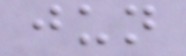jun
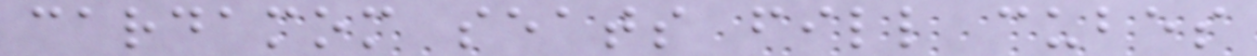cardamom seats fill cubes
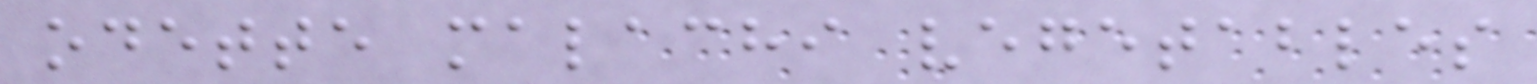odette malachi vegetables
